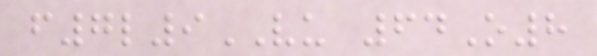f7l9VU 64O8
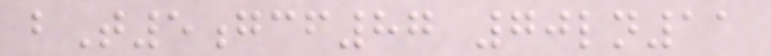bT5gcf87 70ln11
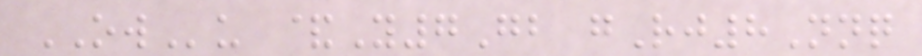OWu &Y7Gb gRj8Nnq
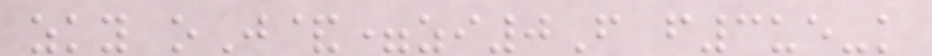zky oJ&=zi0F f3ue-k
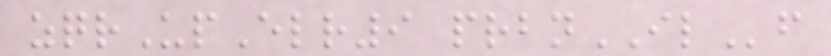zqrUpElr9 prbnILf
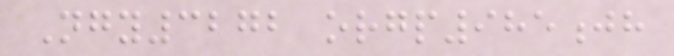Ngy3272 orgp985jh
